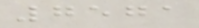7571
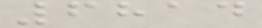6814
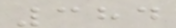384
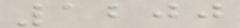1200
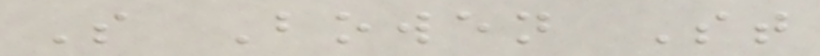S Bowen St
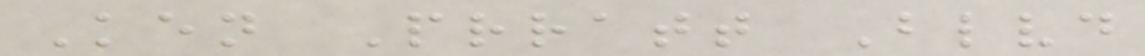Ken Prratt Blvd
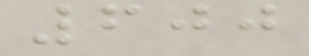600
